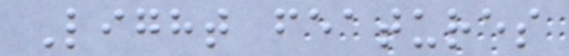Light features
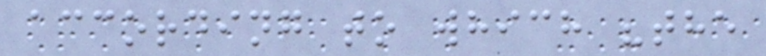according to which "the
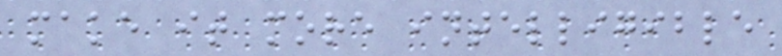make it more intelligible
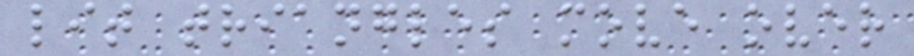lit triangles move over
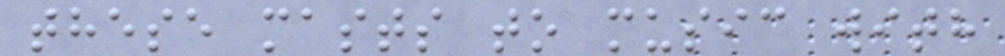these masts to music with
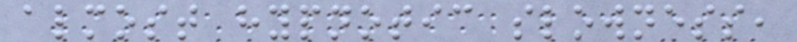almost hypnotic slowness,
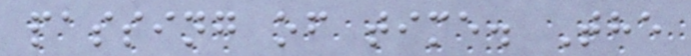passing of time. The
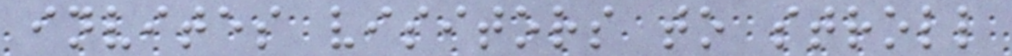invites visitors to stroll
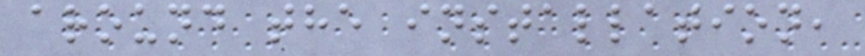around the installation,
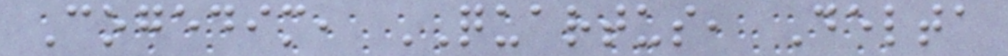Cogedim, QUARTUS, Delta
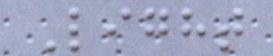Light
